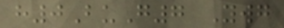h0BuG7 Ywg
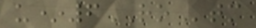u*6ROtm
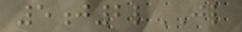5j2lJL
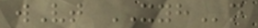wVt XYHn
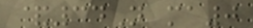&34N ma0
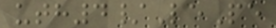uth4/LePe
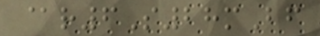@r6S28mBf
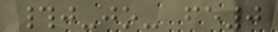#j-jo- fe0
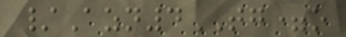/Azn4TG=o
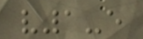v1-e
